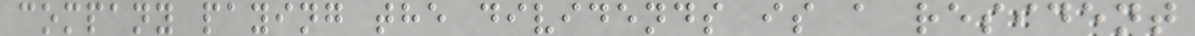company paying the dividends is a resident
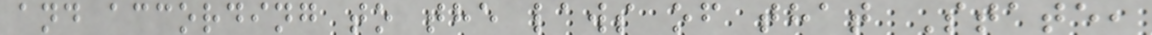and according to the laws of that State,
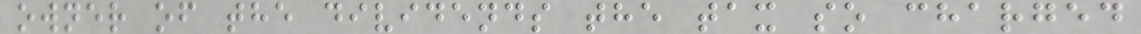owner of the dividends the tax so charged
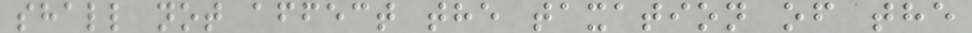shall not affect the taxation of the
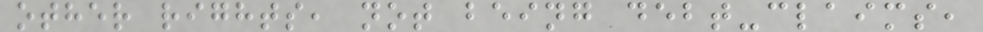other rights, not being debt-claims,
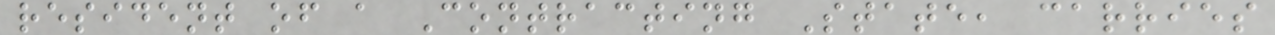resident of a Contracting State, carries
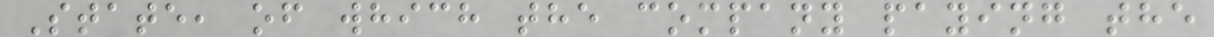State, of which the company paying the
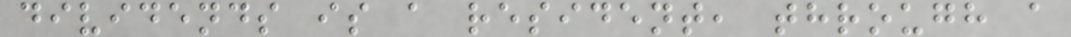dividends is a resident, through a
